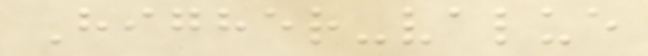Higher-value
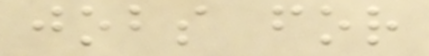jobs for
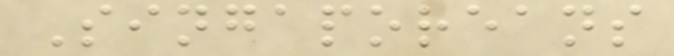Singaporeans
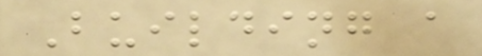Building a
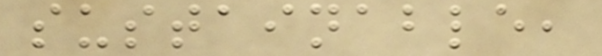sustainable,
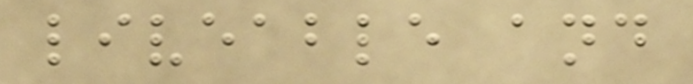liveable and
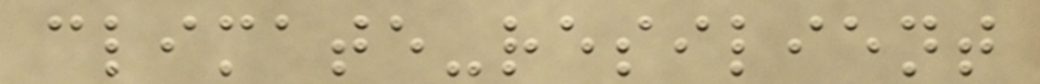climate-resilient
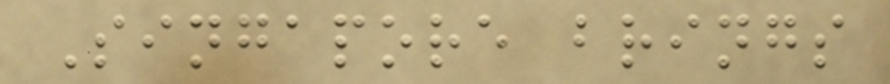Singapore brings
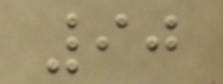90
